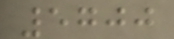5700
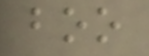boo
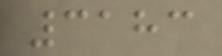3183
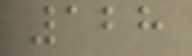128
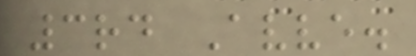3rd Avve.
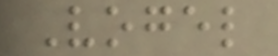Vogel
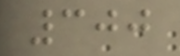300
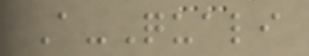A-Quali
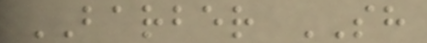BARBER SH
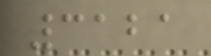3121
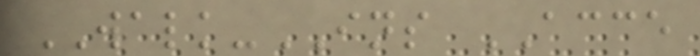WALK-INS ACCE
